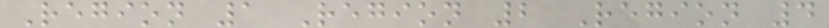Region 1 Region 2 Region 4
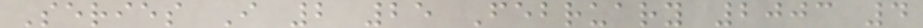Series I 2 25 February 2003 4
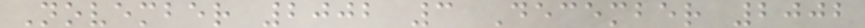November 2002 3 December 2002
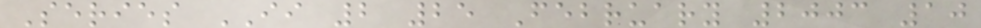Series II 2 25 February 2003 10
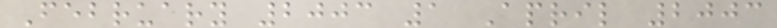February 2003 1 April 2003
